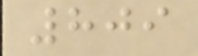809
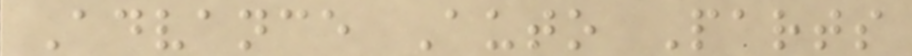Advance Auto Parts
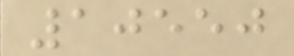10550
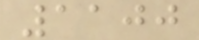1100
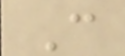C
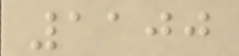1100
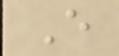E
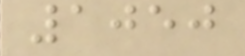1050
